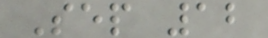Sep 12
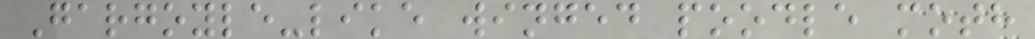Gargoyle-like winged poodle moth
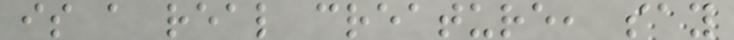is a real creature, say
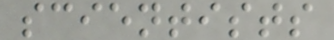scientists
